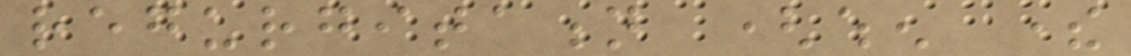regurgitation (when there
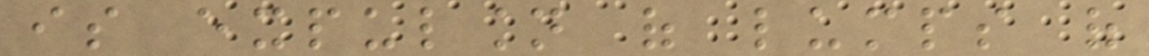is expulsion of lumps of
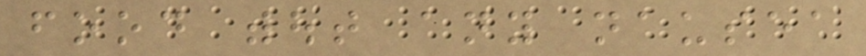food without any nausea
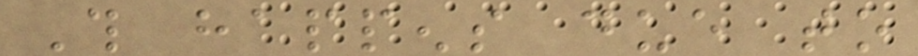This happens due to
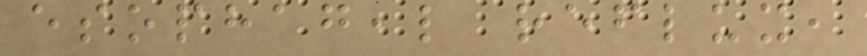esophageal reflux,
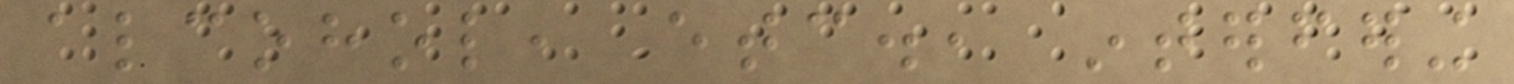alcohol, etc., interfering
